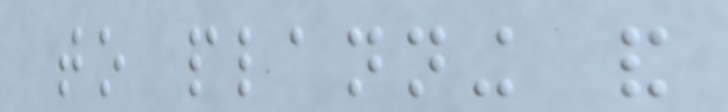to planning and
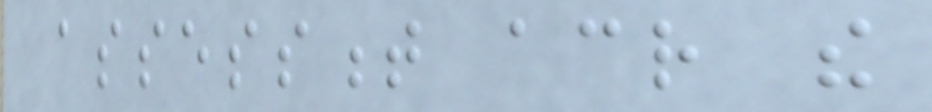assessment across the
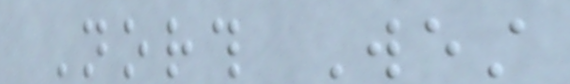North West
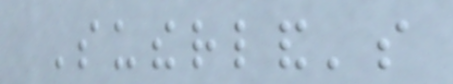Sutherland's
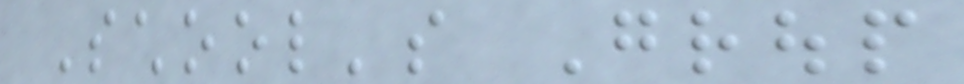School's Group
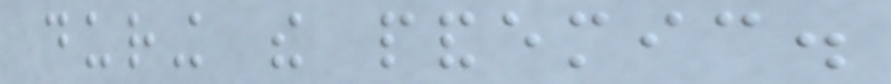during the pandemic.
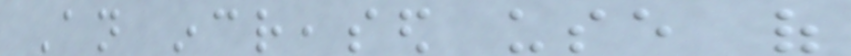An increased use of
